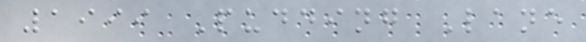1999 Pudding Lane
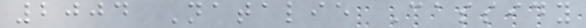2004 Natalie Cassidy
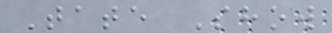Tate Show
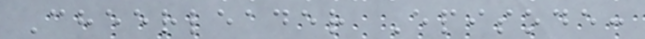Cheerleader Episode:
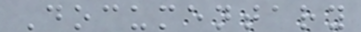Documentary
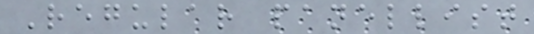Regular panellist
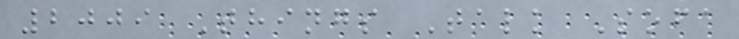2009 Things Talk Sofa
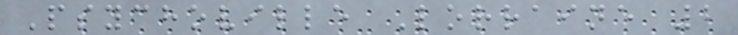Psychoville Lorraine 2
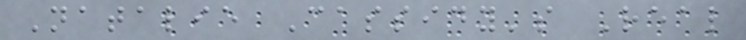Natalie Cassidy's Real
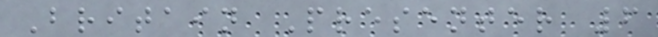Britain Presenter 6
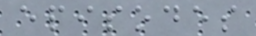episodes
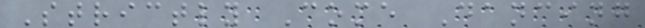Strictly Come Dancing
